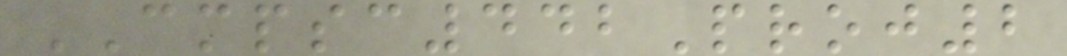CMPSC442Proj2
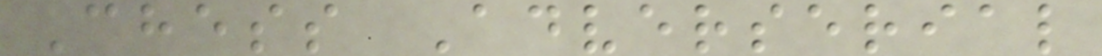Chess Adverserial
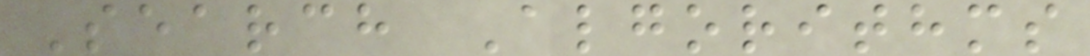Search Algorithms
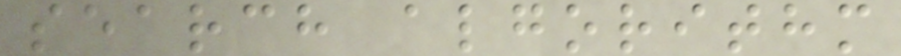search algorithm
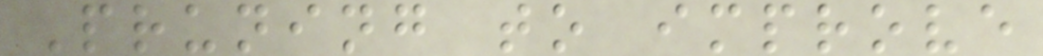Pruning to improve
